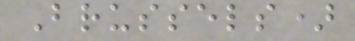Brussels)
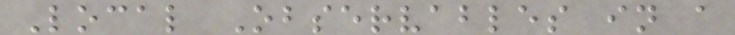Local Observables in a
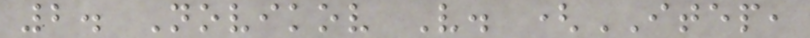2. Novikov V. (ITEP,
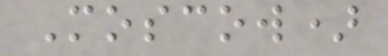Moscow)
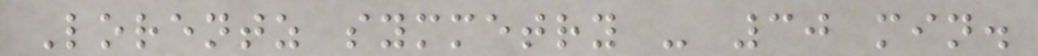Lorentz symmetry - 30 min.
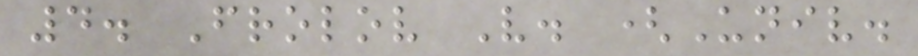4. Frolov V. (Univ.
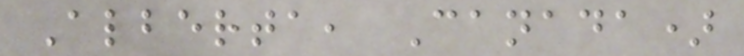Alberta, Canada)
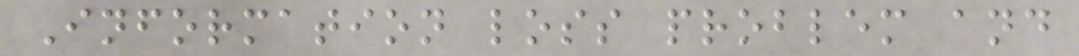Information loss problem and
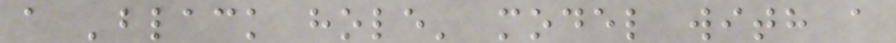a 'black hole' model with a
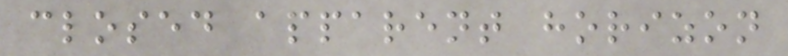closed apparent horizon
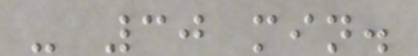- 30 min.
